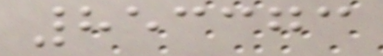853373
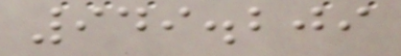949.209
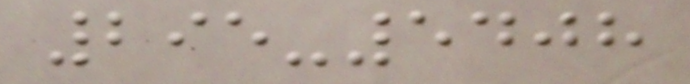295-5408
